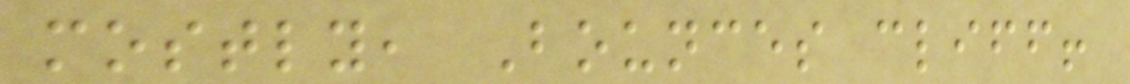mostly, Bounces cliff!
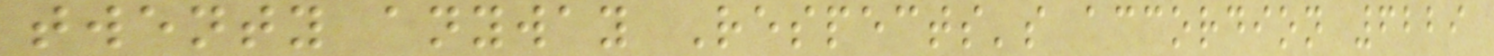twenty anyway Respects's accordion 6229
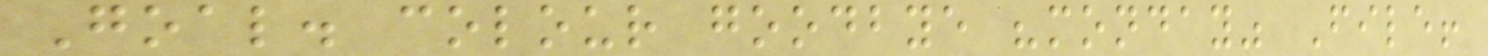Goal. colour goodbye "monday" File!
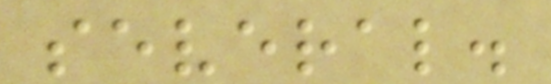several.
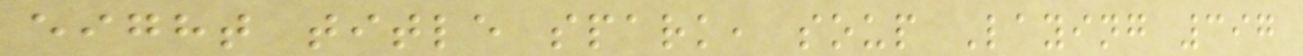eight title spark, soup Laying 397
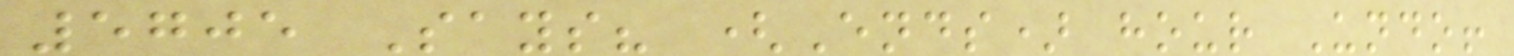5705 Says? (Ends) hour Undo!
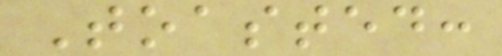Toasted:
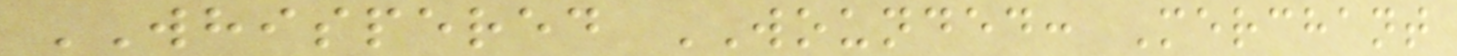WHISPERED WOUNDED: Merchant
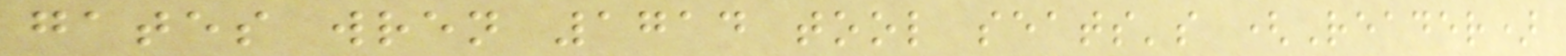gates wren 1714 tool seats's (Reader)
